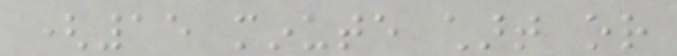(15 minute chart or
